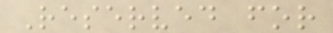Reserved for
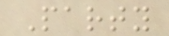Party
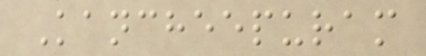Kancheepuram
